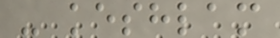- keshlam
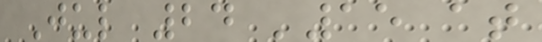Jul 24 '15 at
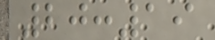20:19
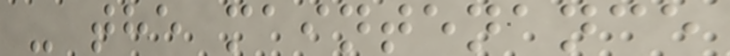- the maintenance
